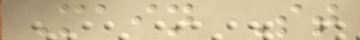Main St
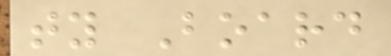ty Board
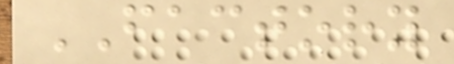FACTORY
